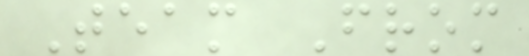Team From
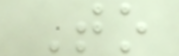To
